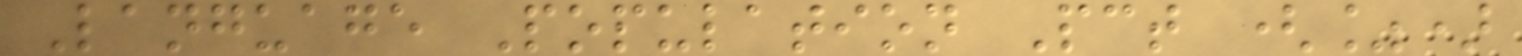Language Population Pct (%)
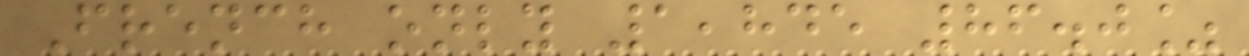French only 1,845 86.0%
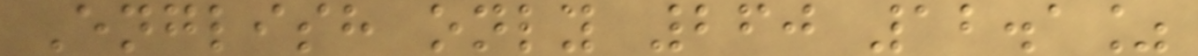English only 260 12.1%
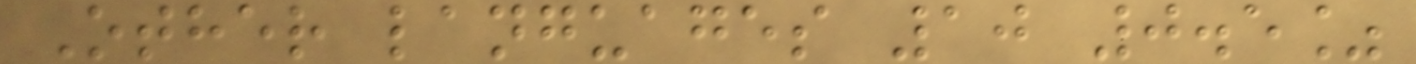Other languages 10 0.5%
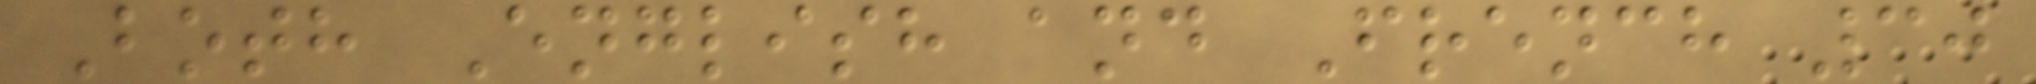Both English and French 30
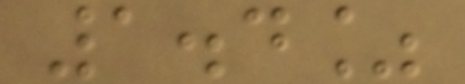1.4%
